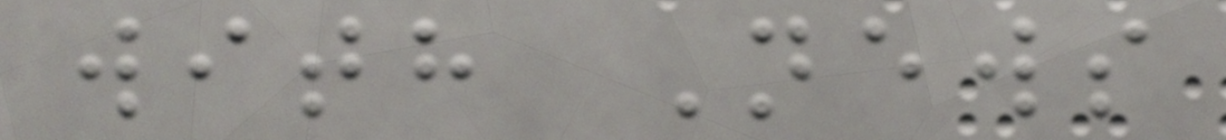with News
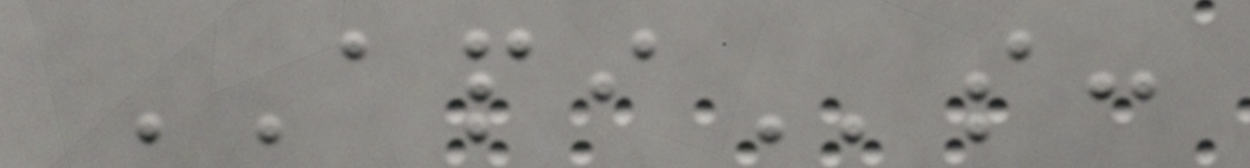APIs:
